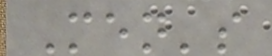Men's
